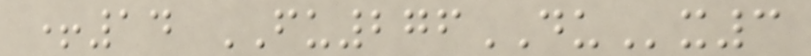+14 FU276DUx3
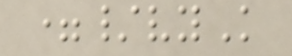=/vyK
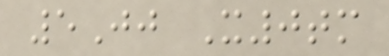5Jj X0tm
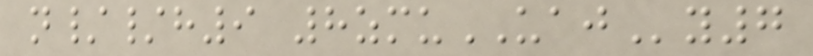n//h9 8zmuUAJy7
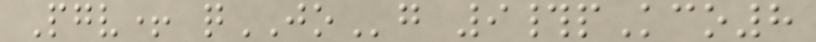Pgv+ qJOg 9#pKco8
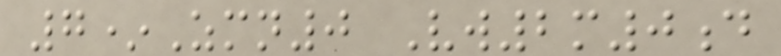7*Zmn0 Vw2m0d
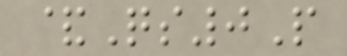&Qs0P
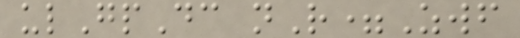ulGpDc nR=Zwf
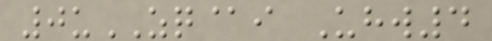0uZQ@i Uhw4
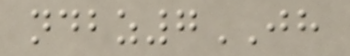ndbz7JH
